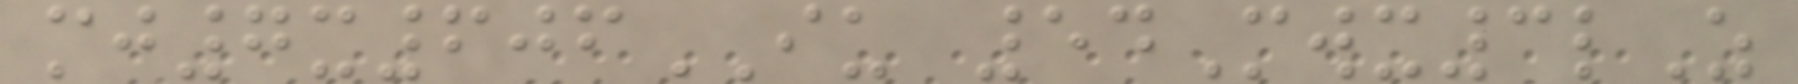mj7x606IU 54Mwx3lZ
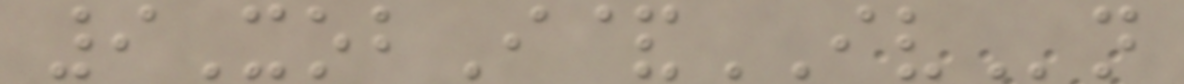9XobI&IVn
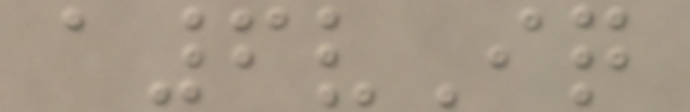a6vIq
